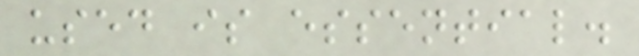used is essential.
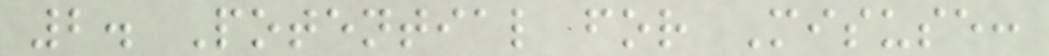2. Potential for Misuse:
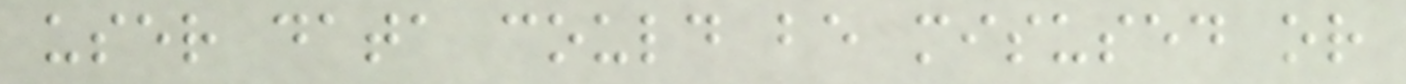user data could be misused or
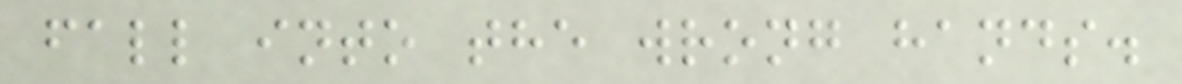fall into the wrong hands.
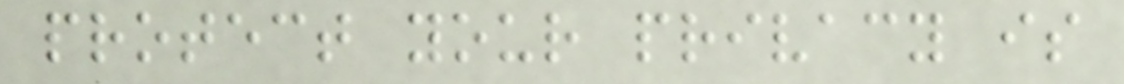protect your privacy is
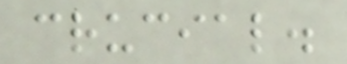crucial.
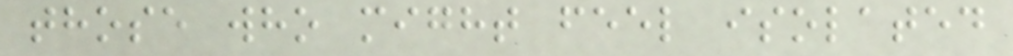those who might feel isolated
